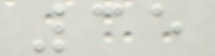35
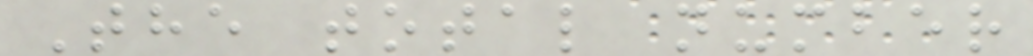The total number
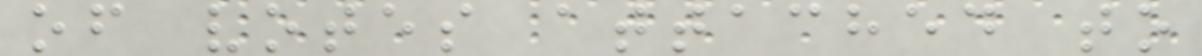of votes attached to
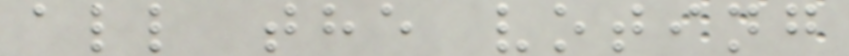all the voting
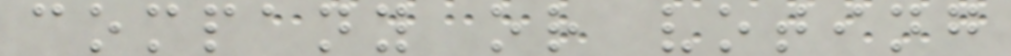company or voting
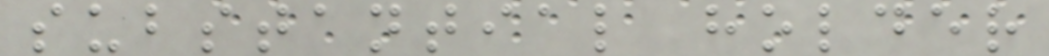substantial holder
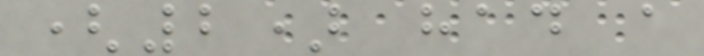(2) had a
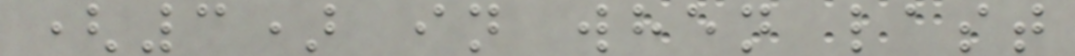(3) in when last
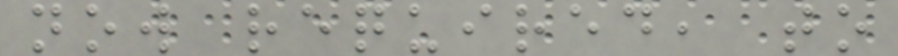now required, to
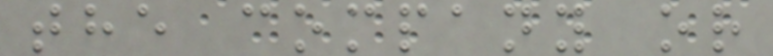the company or
